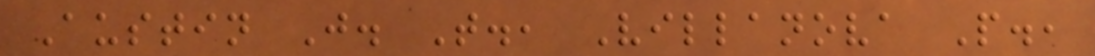Austin J. T., Villanova P.,
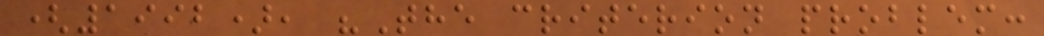(1992), "The criterion problem:
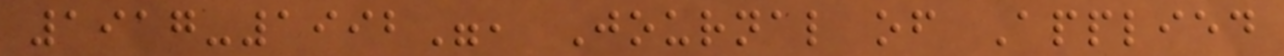1917-1992", Journal of Applied
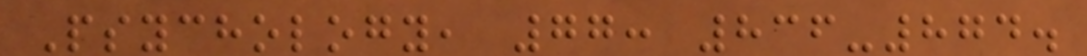Psychology, 77: 836-874.
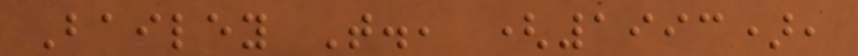Bailey T., (1993),
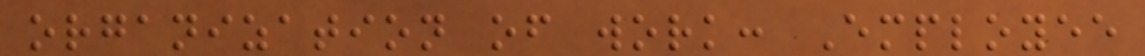organization of work: Employee
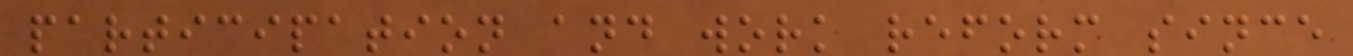participation and work reform since
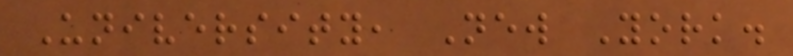University, New York.
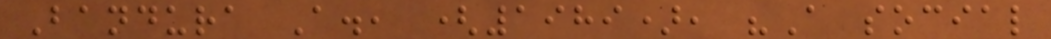Bandura A., (1989), "A social
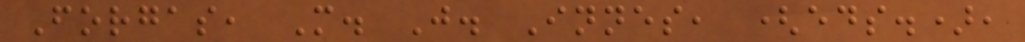Forgas, M. J. Innes, (eds.),
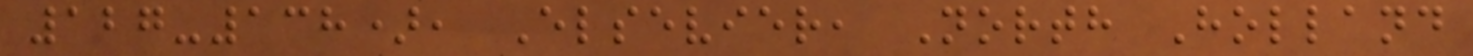127-138), Elsevier, North Holland
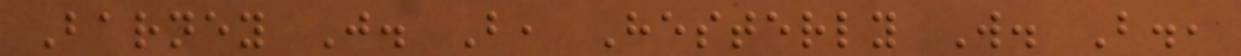Barney J. B, Hesterly W. B.,
